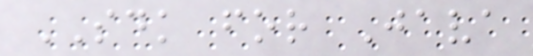SDK for Java
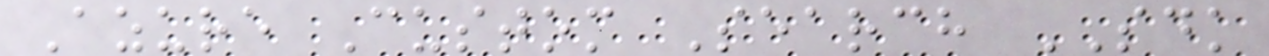Azure Custom Search SDK
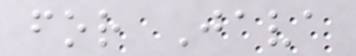for Java
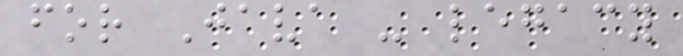for Java - legacy
